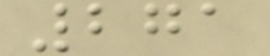271
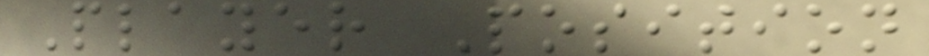Player Position
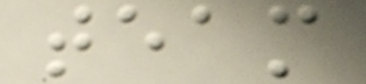team
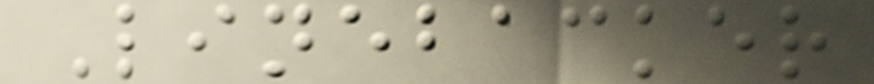Linebacker
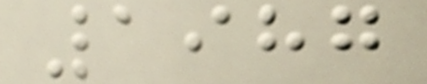1987
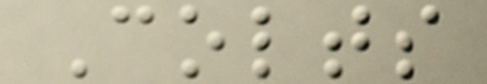Colts
